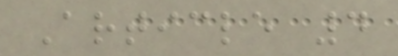Article 4
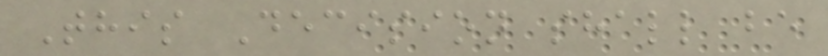This Decision shall be
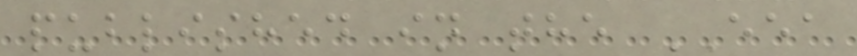published in the EEA
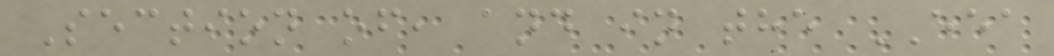Section of, and in the EEA
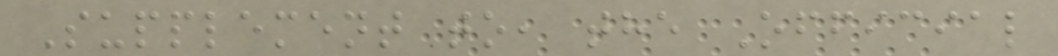Supplement to, the Official
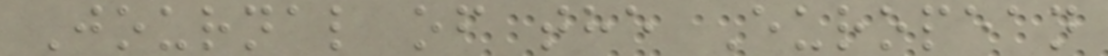Journal of the European
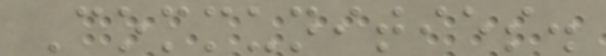Communities.
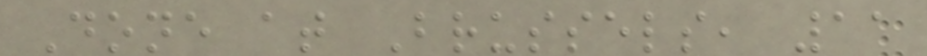Done at Brussels, 11
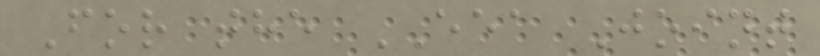For the EEA Joint
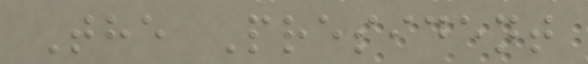The President
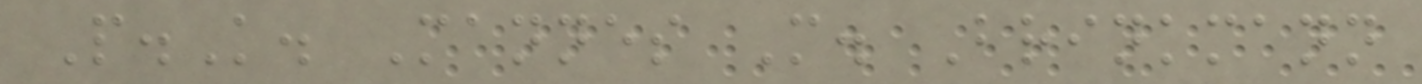P.K. Mannes M. Brinkmann
